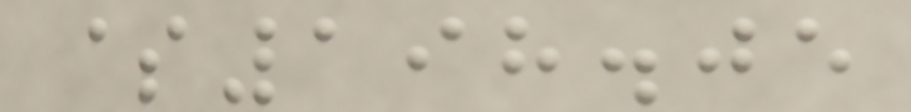$198.05
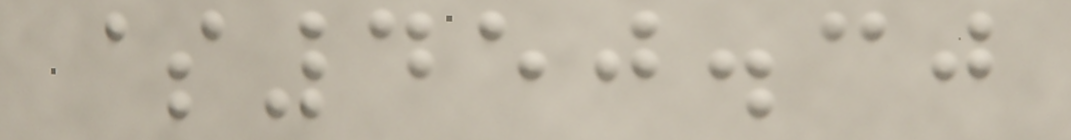$450.30
